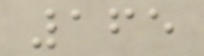165
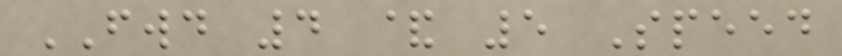FWD 4 & 5 Speed
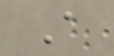A
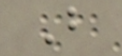B
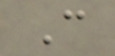C
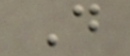D
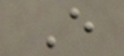E
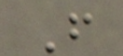F
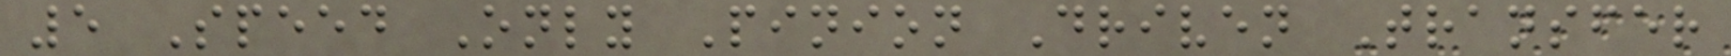5 Speed Only Pinion Driven Transfer
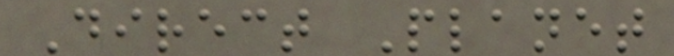Direct Planet
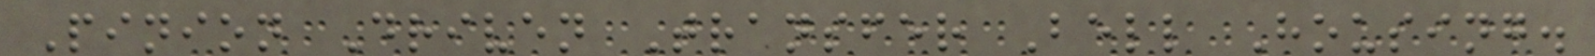Pinion Driven Transfer Bell Housing.
